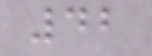42
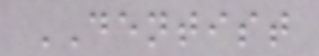DENTIST
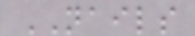NAILS
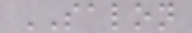SALON
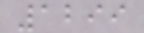1299
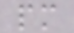pm
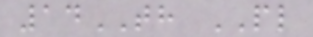14TH PL
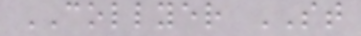COLLYER ST
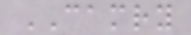CAMRY
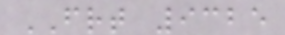FRT 9325
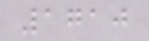1710
